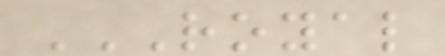ROYAL
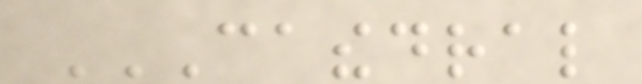CATHEDRAL
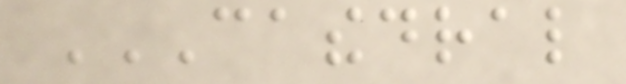CATHEDRAL
